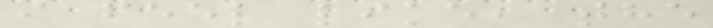i feel like, the
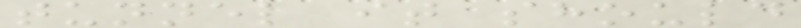tunnel it should
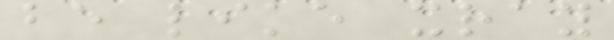be like xray
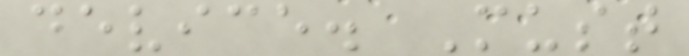device. Must
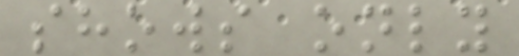shows only
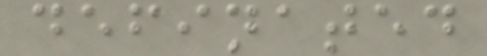definated
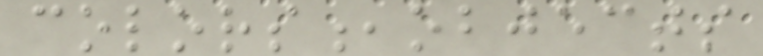colors,objects
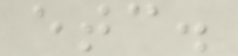etc.
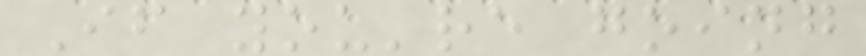If you're going
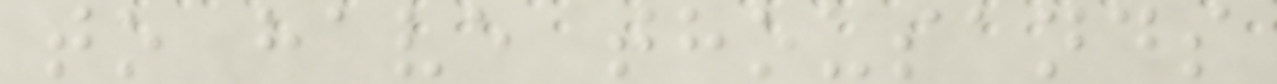to have thousands
